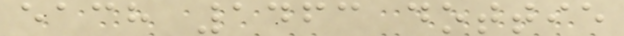each 1463 dottie
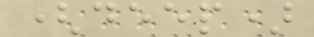(deep)
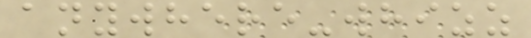anywhere-whizz
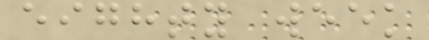eighty week
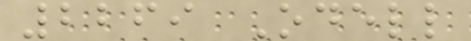2269 Odell
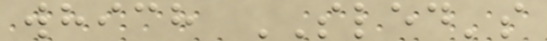which SLED's
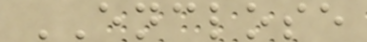ENCLOSE
